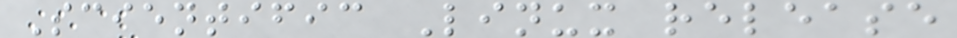Scientific Linux release
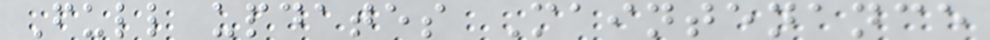Full updates Maintenance
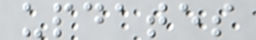updates
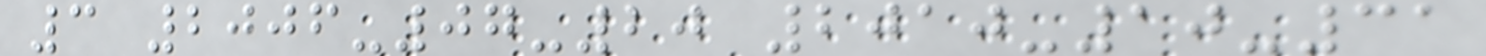3 2006-07-20 2010-10-31
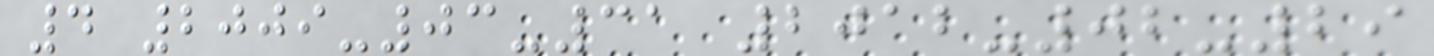4 2009-03-31 2012-02-29
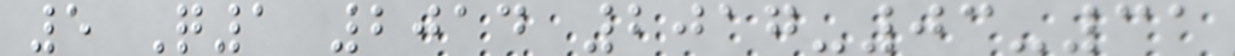5 Q1 2014 2017-03-31
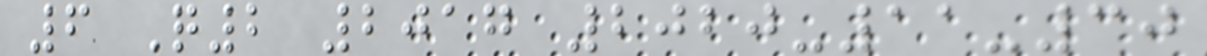6 Q2 2017 2020-11-30
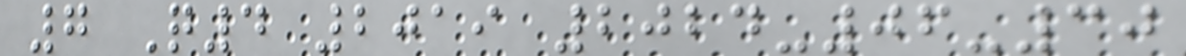7 Q4 2019 2024-06-30
